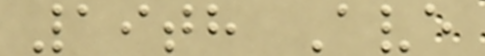19th Ave
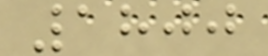1800
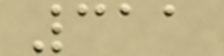311
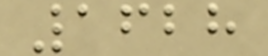1628
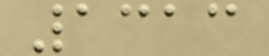1313
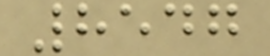8547
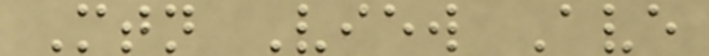Mtn View Ave
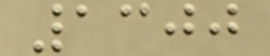1300
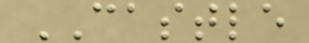CASTLE
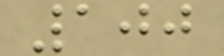100
